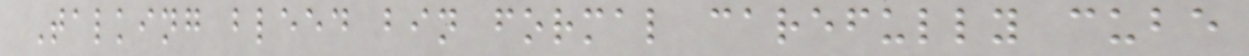Talking bleed bin formal carefully cube
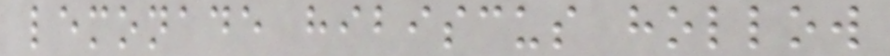lemonade hibiscus hollow
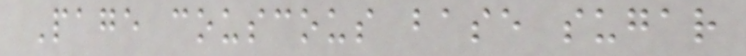Page couscous base sugar
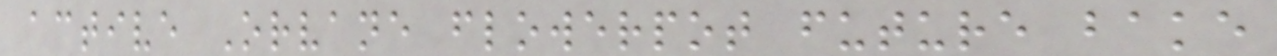active Orvane flowerpot future bake
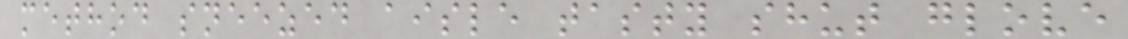method sneezed aisle tasty shut glove
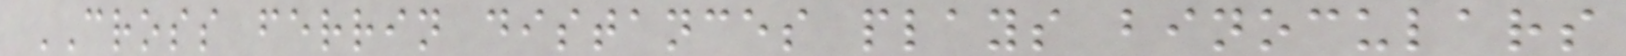CROSS ferrin distances plays binoculars
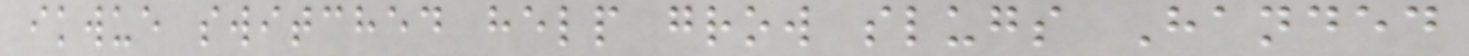ikwue switched help grow slugs Handed
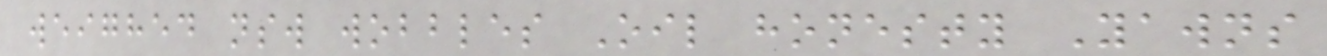weighed nsw wobbles Oil honesty Yawns
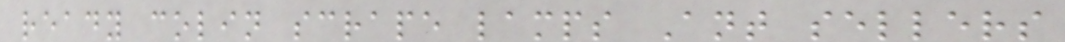ready colin scrape lamps Ant sellers
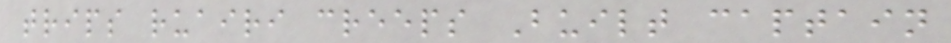trips ruairi creeps Built captain
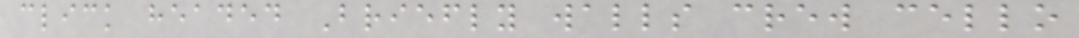click headed Briefly walls crew cello
